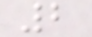2
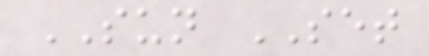SUN SET
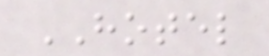HOTEL
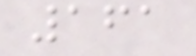161
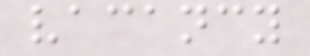vacancy
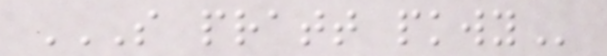S PRATT PKWY
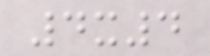4x4
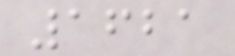1621
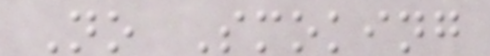No Smoking
